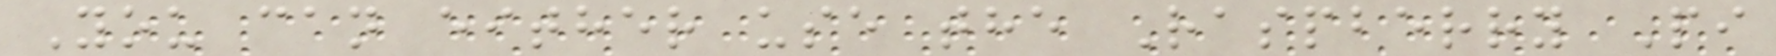You can either use the Raspberry Pi
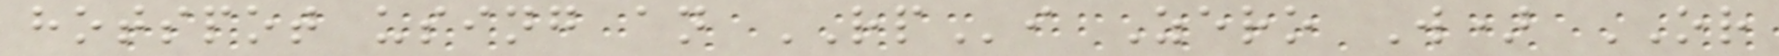hotspot using an RPi Zero W) OR
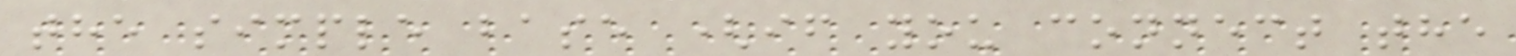the simple base (if you connect the
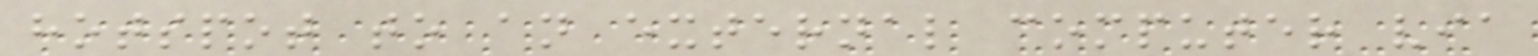hotspot to an external computer via
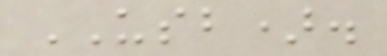USB).
